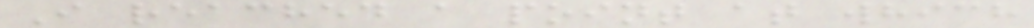I reached a point at which
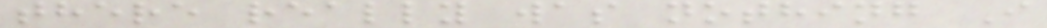there really was nothing I
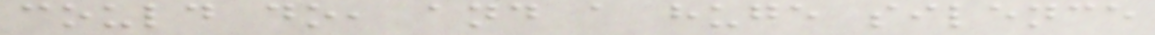could do, and a huge silence
